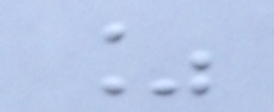%
